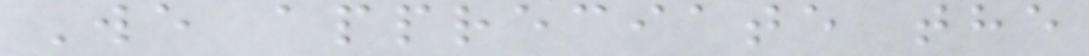We appreciate the
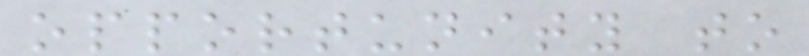opportunity to
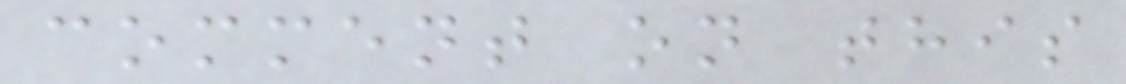comment on this
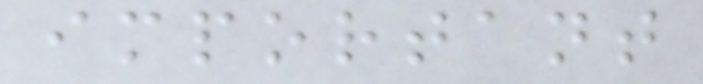important
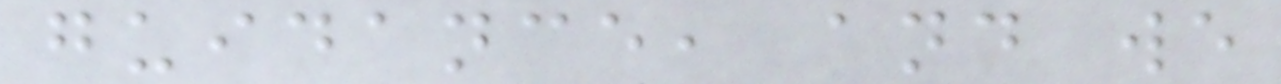guidance, and we
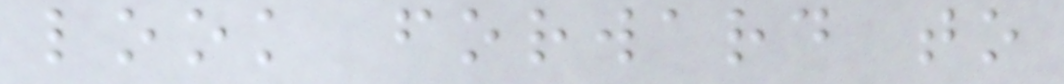look forward to
